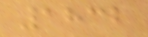1832
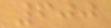600
